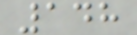148
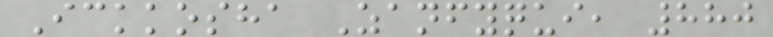Ickkosha Zanfyqui, 880
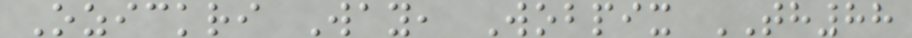Ozickri Way, Wobpix TH88
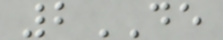2DE
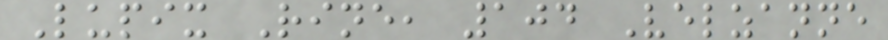Lupix Rine, 104 Velzanne
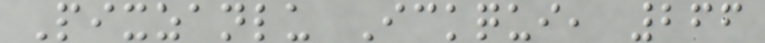Pixzanlu Ickqui, 266
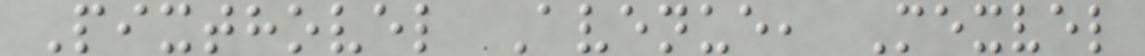Pixthovel Avenue, Mexvel
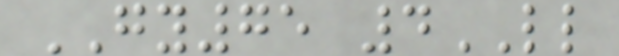GY75 4LL
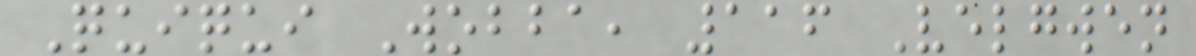Quiqui Wobba, 116 Velgwen
